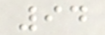94
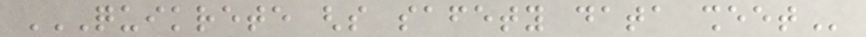QUIKRETE GHS SAFETY DATA SHEET
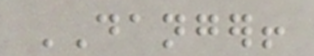DANGER!
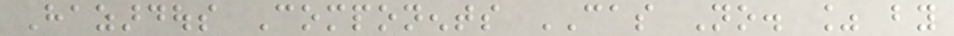Hazardous Components CAS No. % by
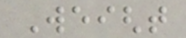Weight
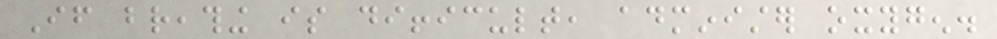If breathing is difficult, administer oxygen.
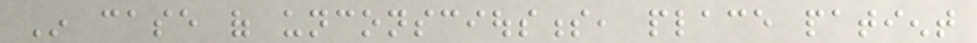In case of unconsciousness, place patient
